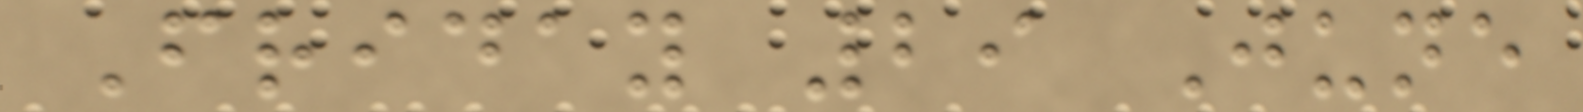Friday 29 June
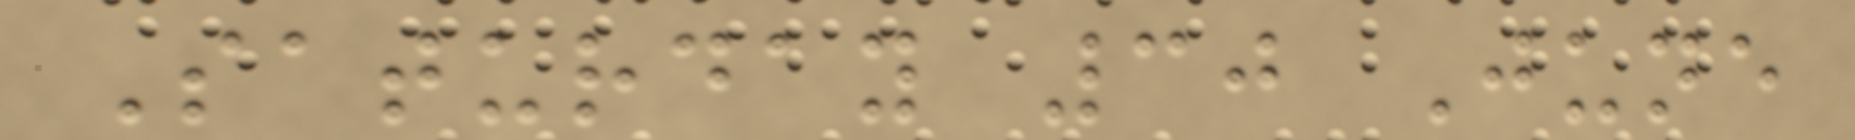Saturday 30 June
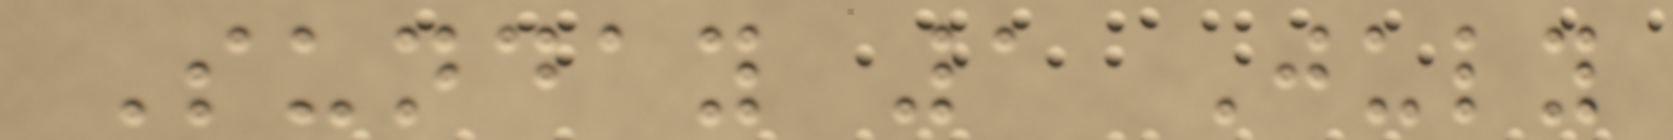Sunday 1 July
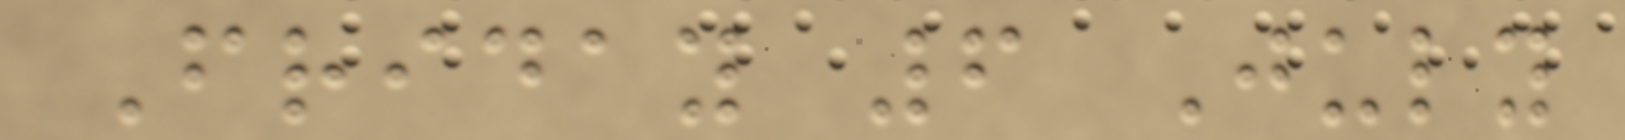Friday 6 July
